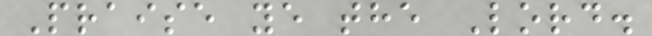Praise ye the Lord.
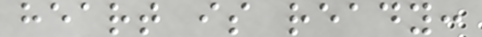heart is ready:
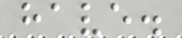have.
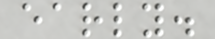early.
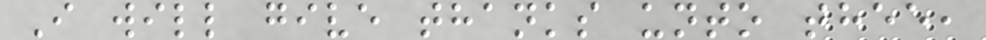I will give thanks unto thee,
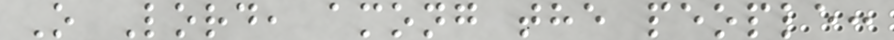O Lord, among the people:
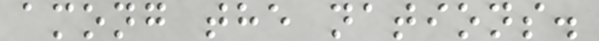among the nations.
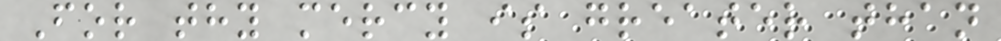For thy mercy is greater than
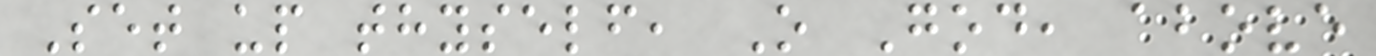Set up thyself, O God, above
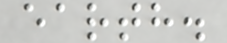earth.
